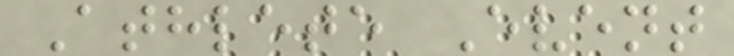Athlete Event
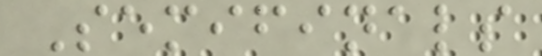Semifinals
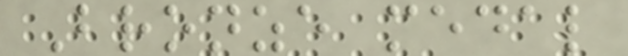Bronze medal
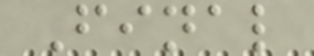Final
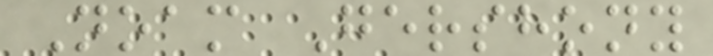Noam Gershony
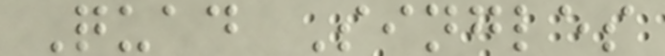Quad Singles
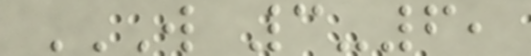W 3-6,
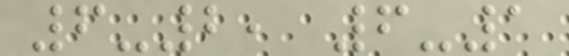6-2, 6-1
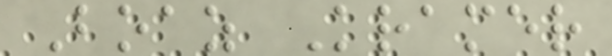Boaz Kramer
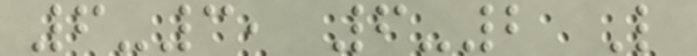6-3, 6-2 L
